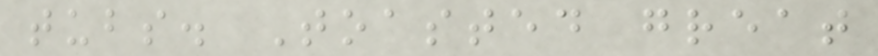tubs. Toasted great
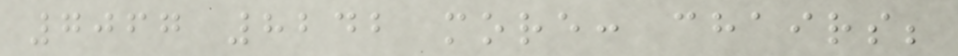7067 8242 more: chairs;
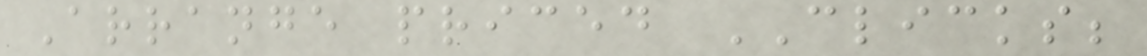Arrange priced CLICKS;
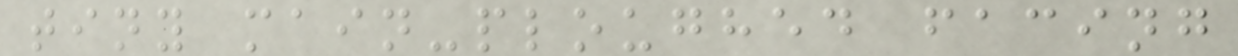tiny main-ploughed facing
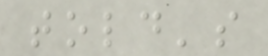told's
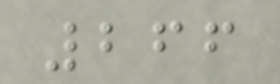266
